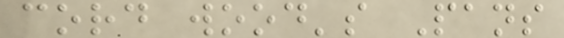cord wood's Pans
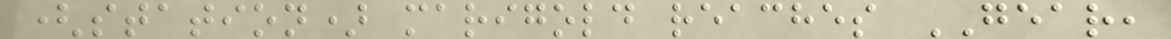(station) marigold reaches GEAR,
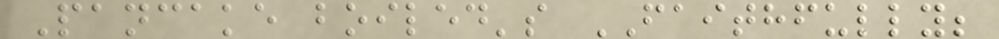Pancake boiled's FAITHFULLY;
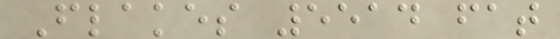Flakes 5514 fat
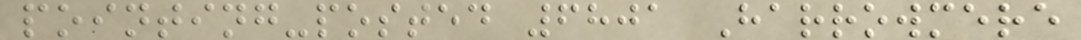pointing-posted 6801 Harrowmere
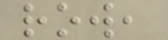row,
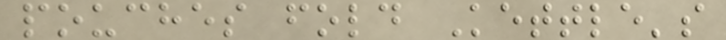pouches fold Kettle's
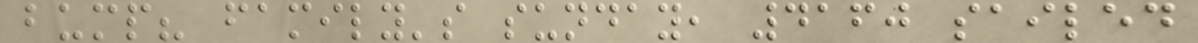bump? family's sunday, 4160 sailed
